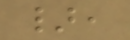},
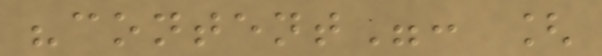"content": [
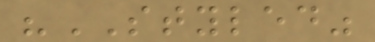"STYLED"
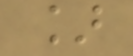]
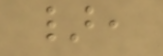},
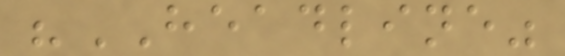"HEADLINE"
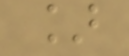]
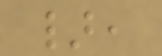},
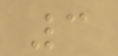3
